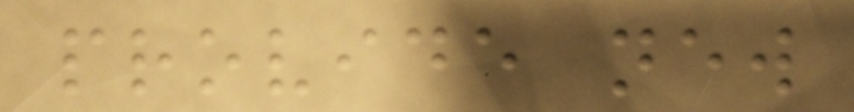provide new
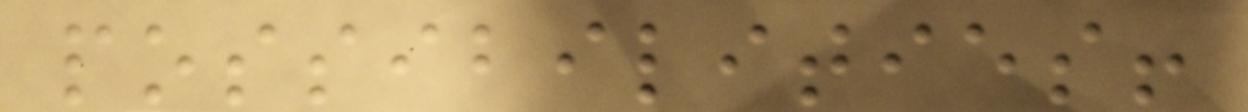possibilities!
